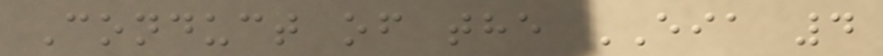Conduct of the EIA 4
